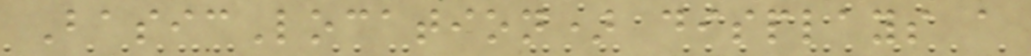BasicLocation) displays a
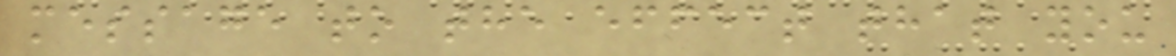message to the effect that you
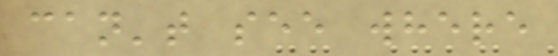can't see where
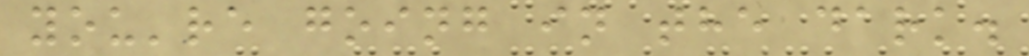you're going in the dark.
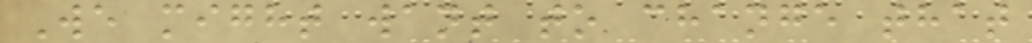We might want to change that
